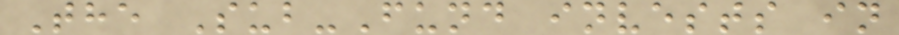The Sub-Fund invests in
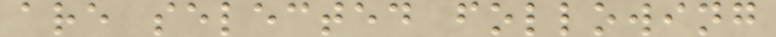are selected following
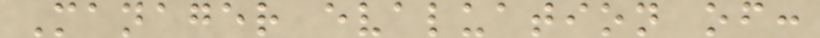Manager evaluation of:
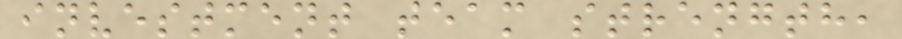investment team strength,
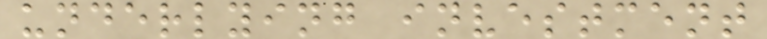underlying investment
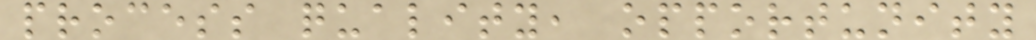process quality, opportunity
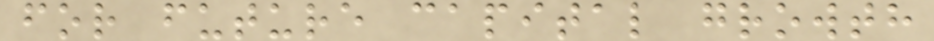for future capital growth
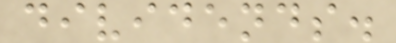dividends.
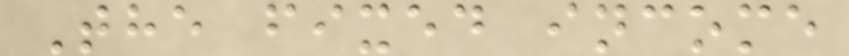The fixed income
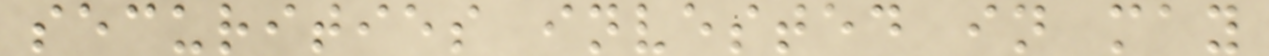securities invested in may
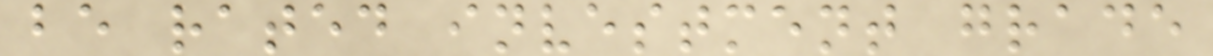be rated investment grade
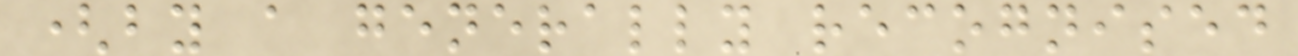(by a generally recognised
